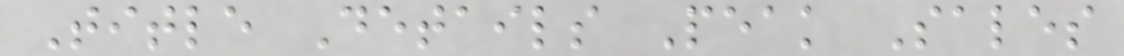Title Details Peak Sales
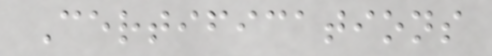Certifications
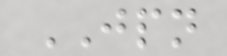JPN
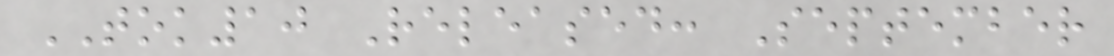TOK10 Released: September
